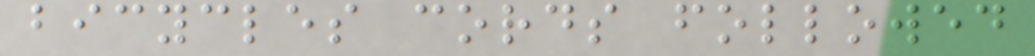bicycles cords followed
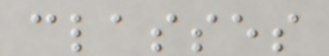classes
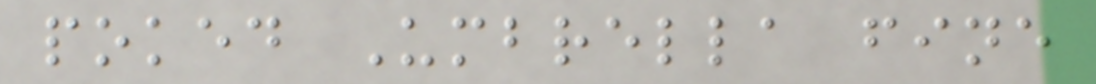poked Umbrella fine
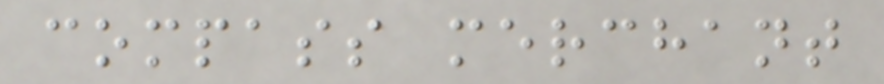compass merchant
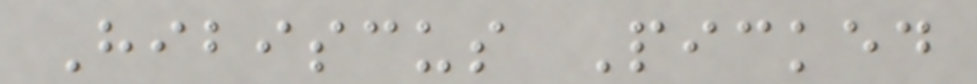Hibiscus Picked
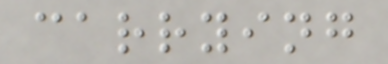carrying
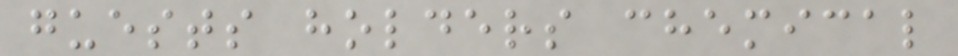guests holders chemical
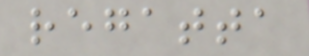regatta
